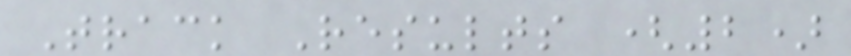Track Results (2)
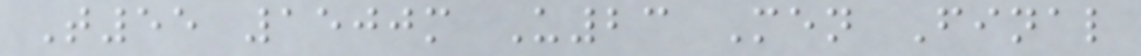T55 1500m U23 Men Final
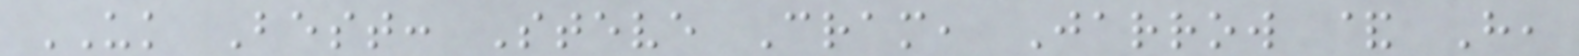UK Best: Steve Cram, Jarrow & H,
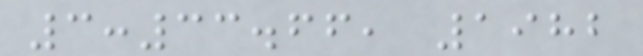3:33.66, 1982
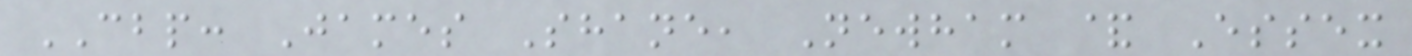CBP: James Shane, Newham & Essex
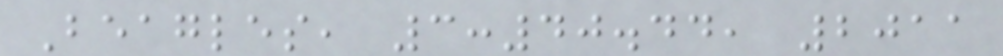Beagles, 3:40.44, 2011
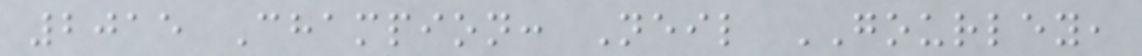2015 Champion: Neil GOURLEY,
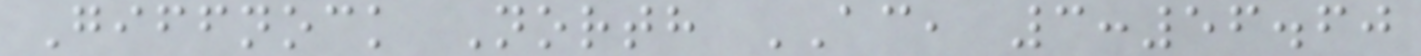Giffnock North AC, 3:56.60
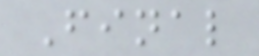Final
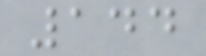144
